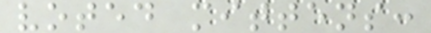voted mittens:
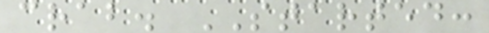crab. STARTED:
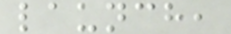launch,
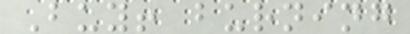Buy! burning
